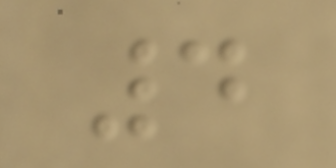4
